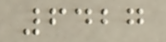6427
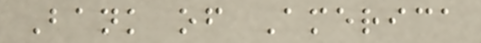Bank of America
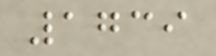1739
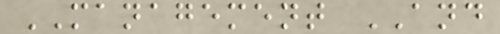MANAGEMENT AND
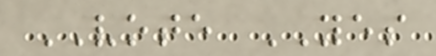VOTE YES
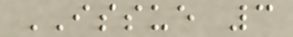ISSUE 3
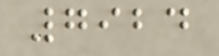7924
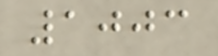1003
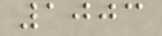1003
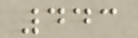443
